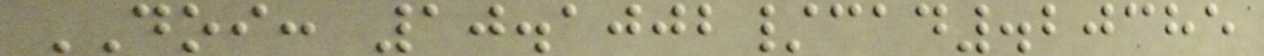DOI: 10.1002/cad.20385
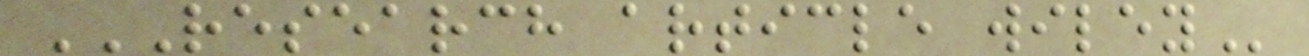RESEARCH ARTICLE WILEY
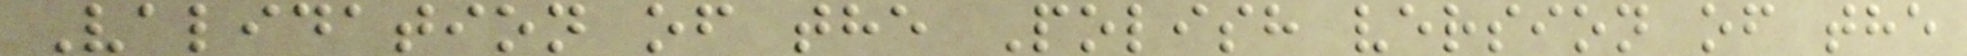Validation of the Polish version of the
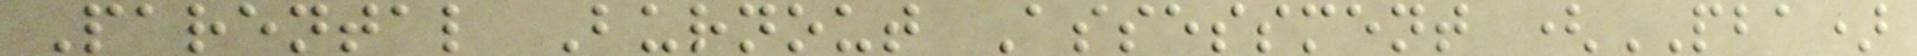Parental Burnout Assessment (PBA)
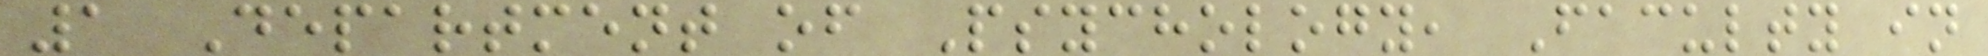1 Department of Psychology, Faculty in
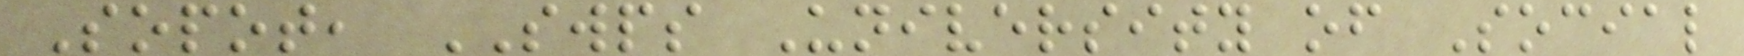Sopot, SWPS University of Social
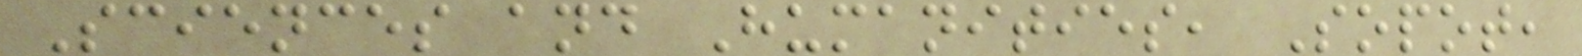Sciences and Humanities, Sopot,
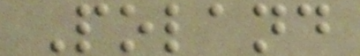Poland
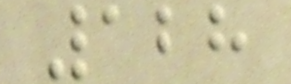128
